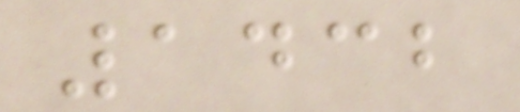1432
